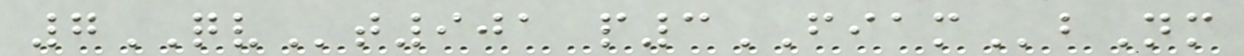7QVt901 p3FIAMbNm
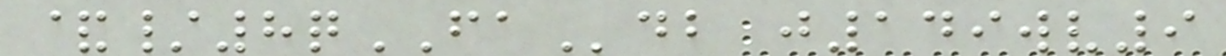&/8qFAdb j149wv9
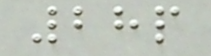28p
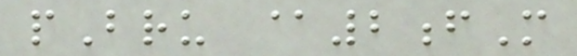pBru @2fM
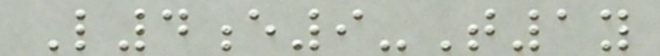L4e9-T1y
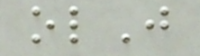olJ
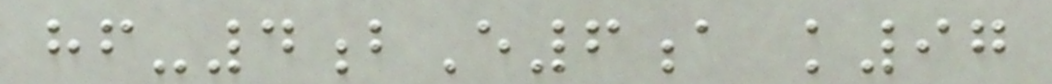hf-4bE6a k97
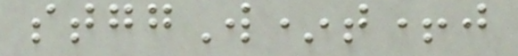stggW*t+j
